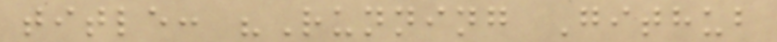title: "Running Github
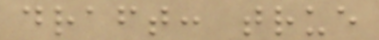draft: true
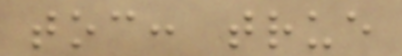toc: true
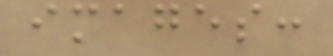images:
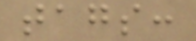tags:
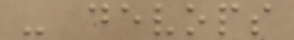- devops
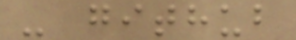- github
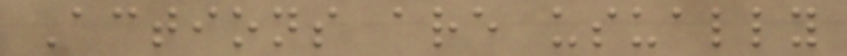Actions are usually
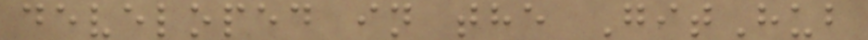developed in the GitHub
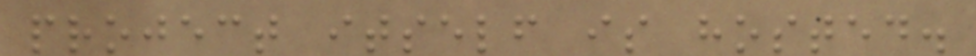project itself is hosted.
